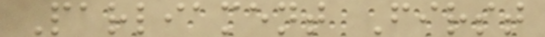Parliament First
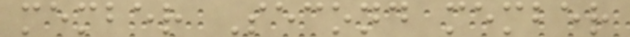member Second member
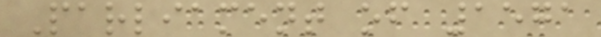Parliament of 1571
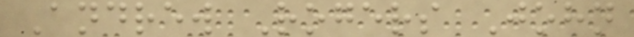Andrew Rogers John
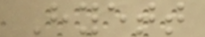Hyett
